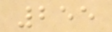255
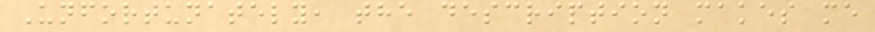Unfortunately, the description makes me
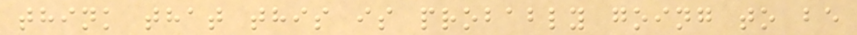think that this is probably going to be
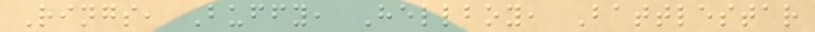Rings, Buffy, Hellboy, Battlestar
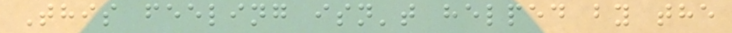This feeling isn't helped by the
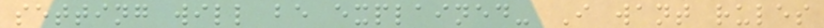setting will be explained- I want rules
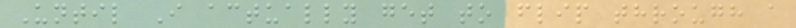Until I actually get to flip through a
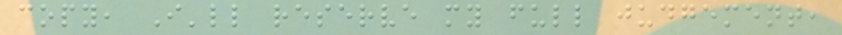copy, I'll reserve my full judgement,
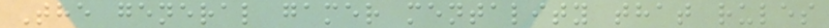The general gamer mentality that rules
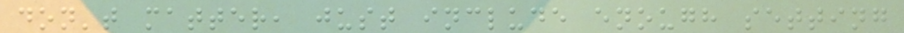don't matter, just include enough setting
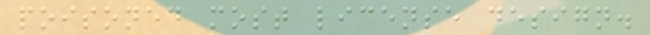poisoned most license design.
